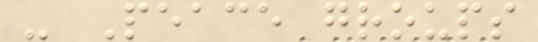- Peace groups
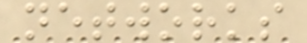networks
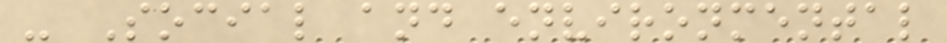- Social and environmental
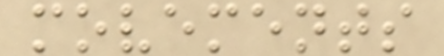movements
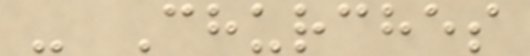- Churches
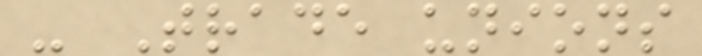- Trade unions
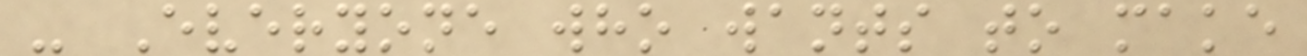- Everyone who wants to make
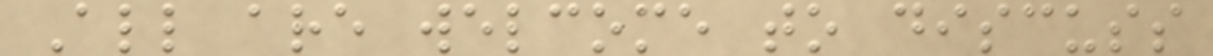All are welcome to discuss
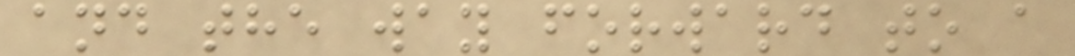and the way forward to a
